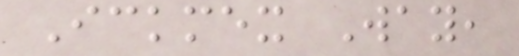Ickmex Way,
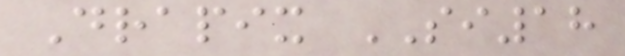Drapix SI18
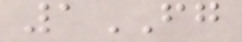1FG
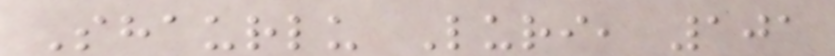Shaurlu Luri, 101
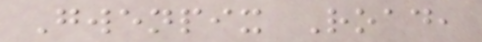Gwenpix Road,
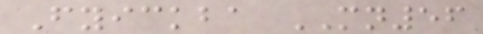Fyickba MN56
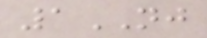1NJ
